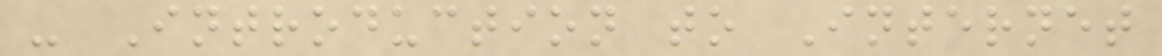- Introduction to Internet
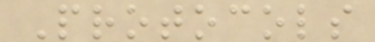Protocols
